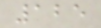125
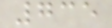735
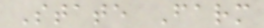State Farm
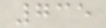735
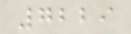7229
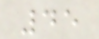45
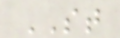ST
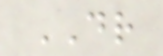DR
